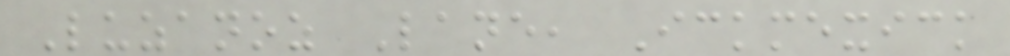Luzanoz Lane, Ickmexick
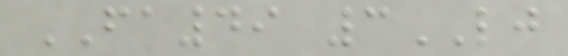FA49 3LJ
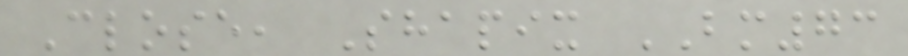Close, Shapix BM73
